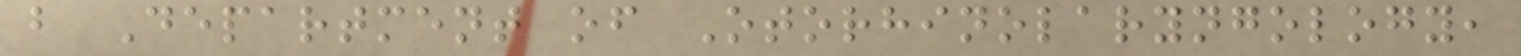b Department of Otorhinolaryngology,
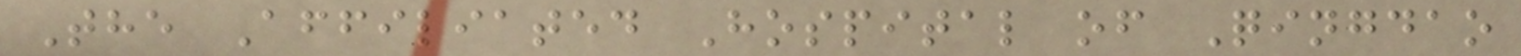The Affiliated Hospital of Qingdao
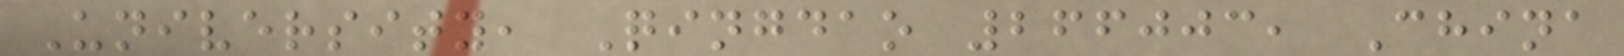University, Qingdao 266003, China
